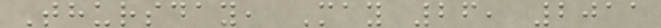Thursday, May 26, 2011
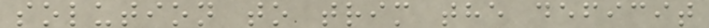solution to trim the deficit
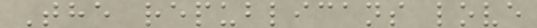The republicans love
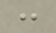:
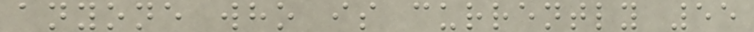anyone who is currently 55
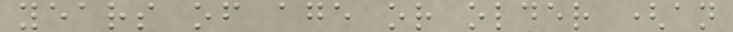years of age or older (an
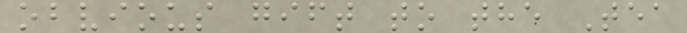obvious gift to the Tea
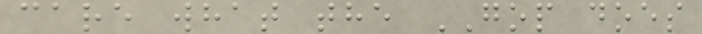care what the GOP does
